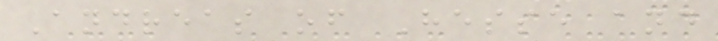Andreas of Hesse and
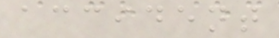accident
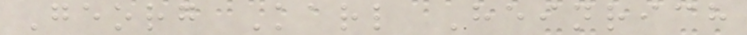Georg Karl Heinrich
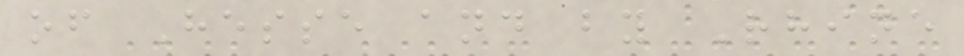of Hesse and by Rhine
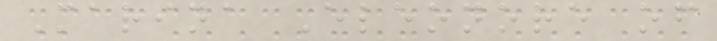Marina Eleonore of
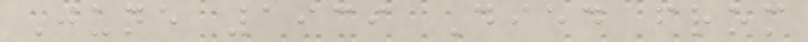June 1939 Died from
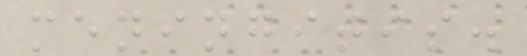meningitis.
